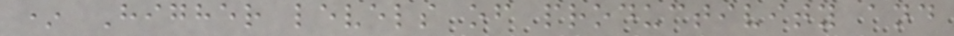* Higher levels of productivity and
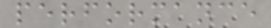performance
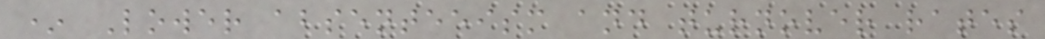* Lower absenteeism and turnover rates
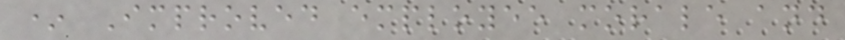* Improved employee morale and
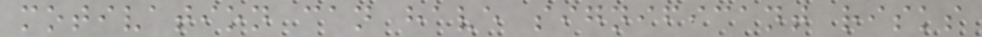motivation can have significant risks
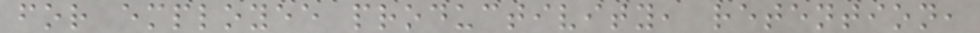for employee productivity, retention,
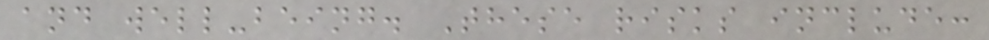and well-being. These risks include:
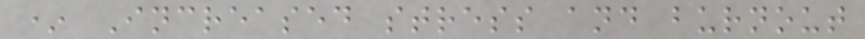* Increased stress and burnout
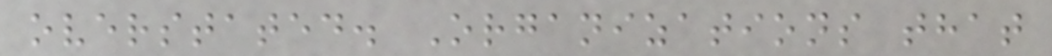overstated. Organizations that
